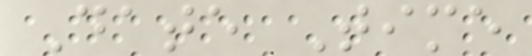Date Time
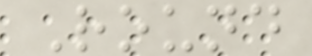Round
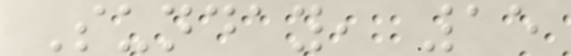Sunday, 15
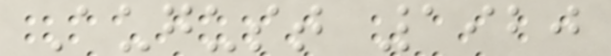August 1920
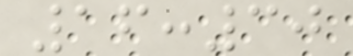16:30
